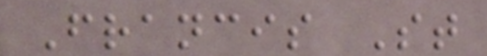Francis St
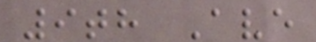9th Ave
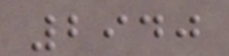2940
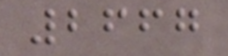2667
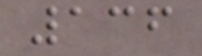136
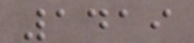1419
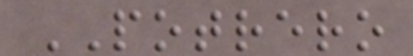POTRERO
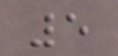5
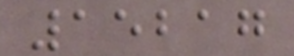15217
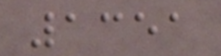1351
